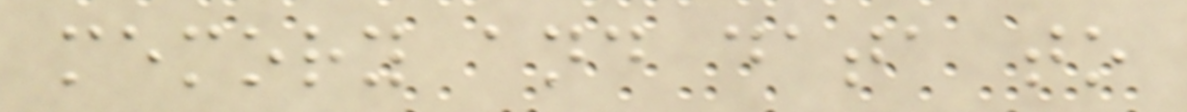memory and data to
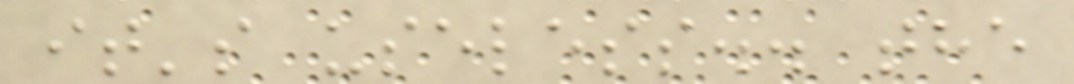it's useless.. the
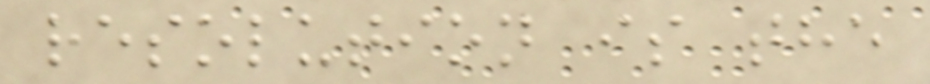resolution is the
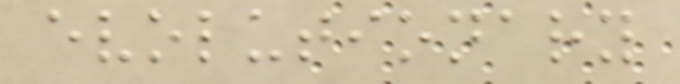evolutionary
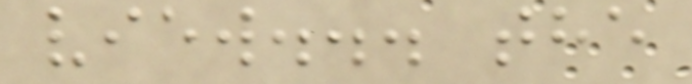view... the
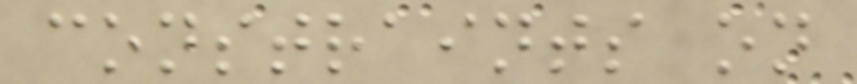constraints on
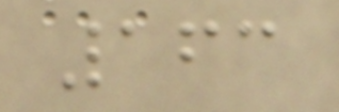163
